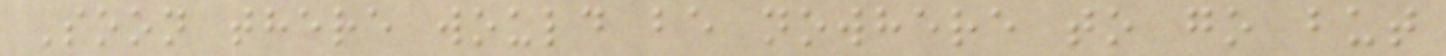Soon there would be nowhere to go but
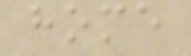home
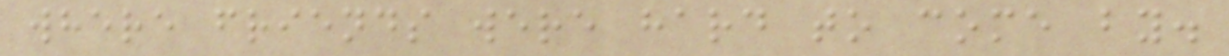where friends were hard to come by.
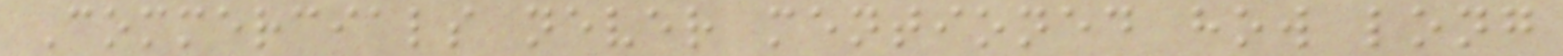Commercials never mentioned how long
